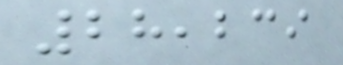28,239
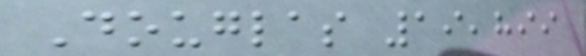Douglas 19,899
